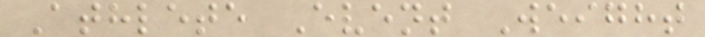Athlete Event Weight
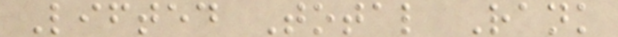Lifted Total Rank
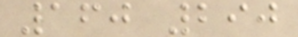160 290
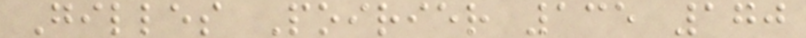Gilles Poirier 135 170
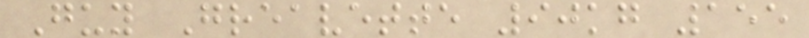Guy Greavette 90kg 155
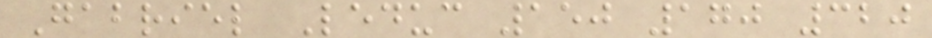Gabriel Leduc 150 170 320
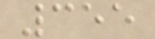355
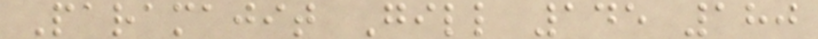Paramajit Gill 145 180
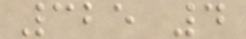325 4
